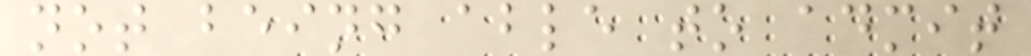not being able to admit
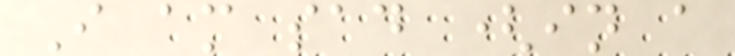I am sad (in a
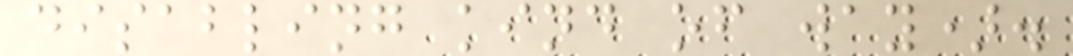disabling kind of way).
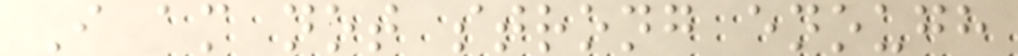I am not strong enough
